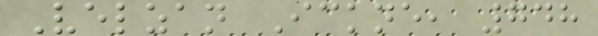Velzan Ickne, 748
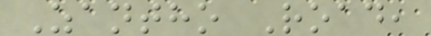Zantho Road,
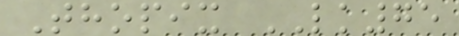Thopix LK75
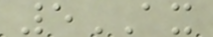5AX
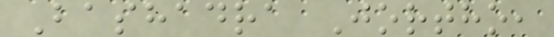Bashadra Jortho,
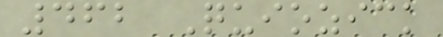462 Quiozick
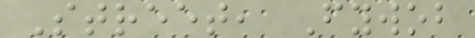Street, Fywob
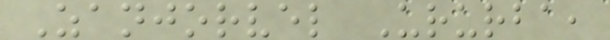Zanjorvel Ururba,
